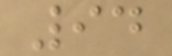94
